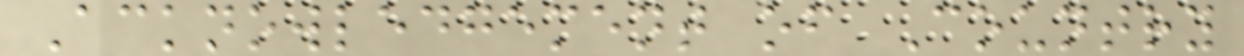Acknowledgement of Country
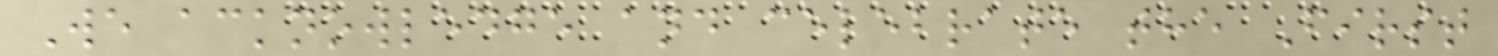We acknowledge and celebrate the First
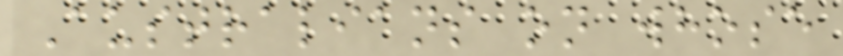Australians on whose
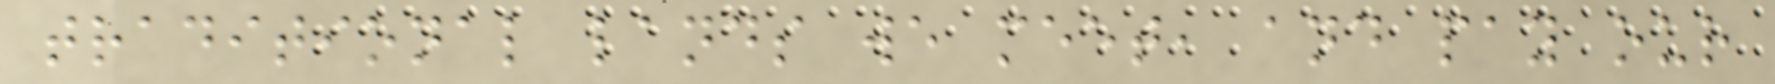traditional lands we meet, and pay our
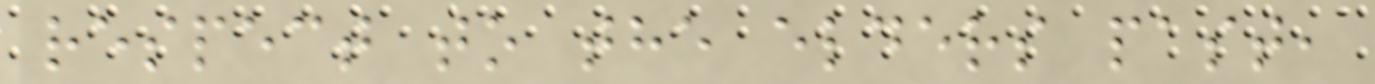respect to the elders past,
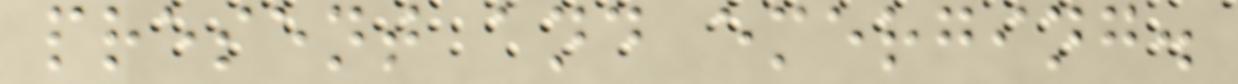present and emerging.
